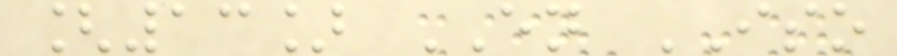[13] EN ISO
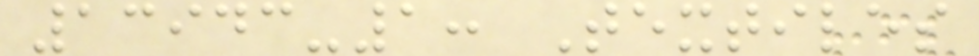13943-1: Textiles
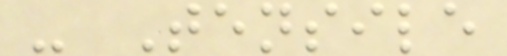- Tensile
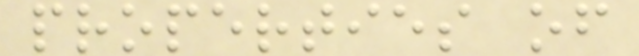properties of
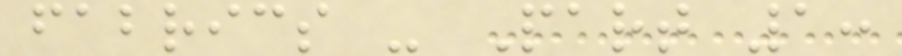fabrics - Part 1:
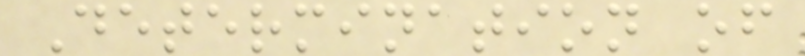Determination of
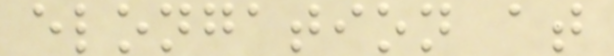elongation at
